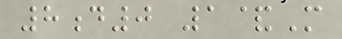8d0 1&M
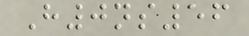H0ns56
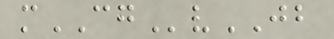mCGvJB
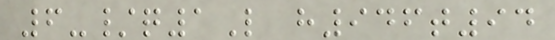6-/q1L h946t94
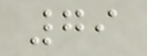79
